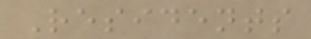Residents
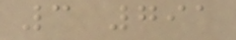3 791
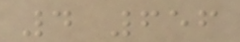4 656
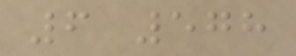6 578
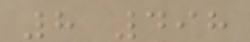8 498
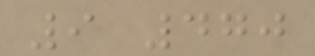9 470
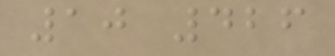10 426
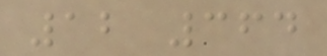12 364
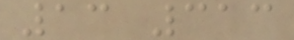13 313
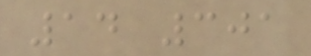14 301
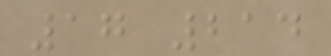17 214
